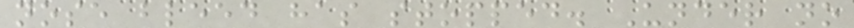nose bleed has stopped. Under no
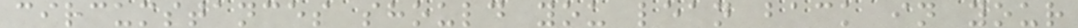circumstances should you lean back in your
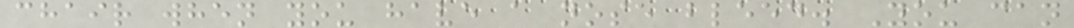chair when you have a nose bleed. You can
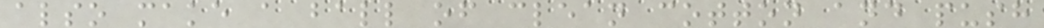also make a ball of clean cotton and push
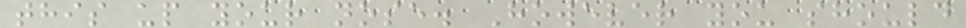this up your nose. However you should
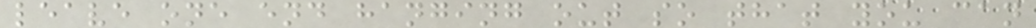leave one end hanging out so that you can
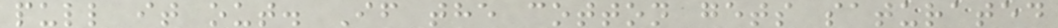pull it out. If the cotton gets saturated
